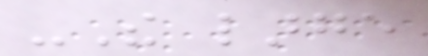-The large
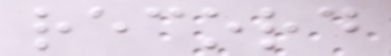record
